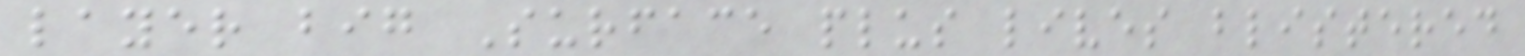layer big Surface plus lives blistered
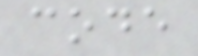code
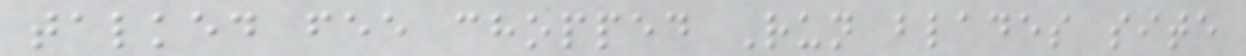talked fee chopped Run blades site
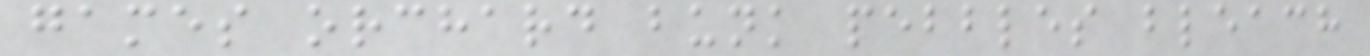games orchard bunk pebbles bleach
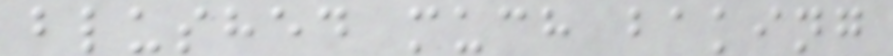blushed much baking
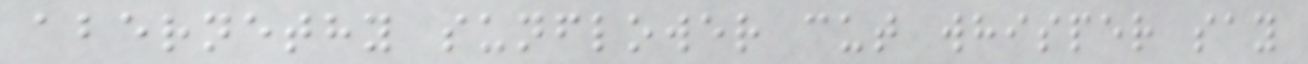abernethy sunflower cut whisper say
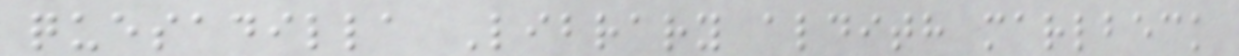quesadilla Library aldith marlbeck
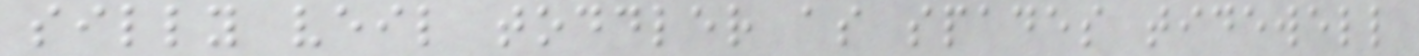silly veil toddler as spades tidewell
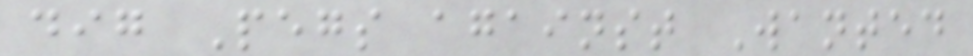dig Pegs against Wanted
